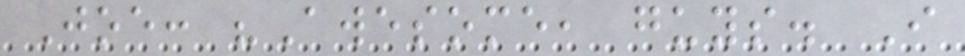Joe: "Awesome, guys. I
